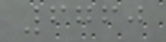6760
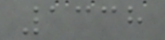1338
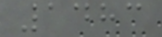1483
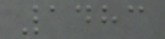1483
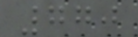770
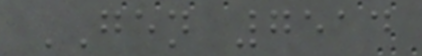GEN 7514
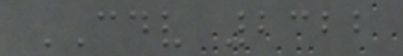CDV 2322
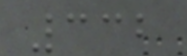332
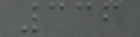336
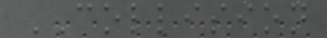COLLISION
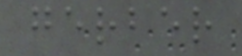gerber
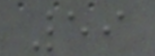59
